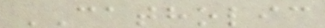CATHOLIC
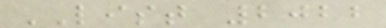LIST 2022
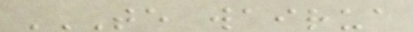TE WAIRUA
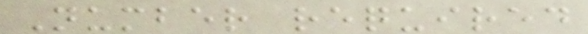Number required
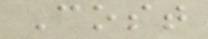Cost
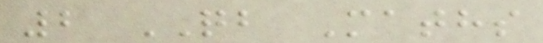2 QB Maths
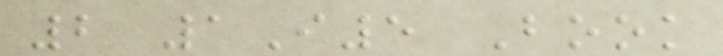2 1I5 Book
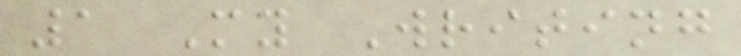1 My Writing
